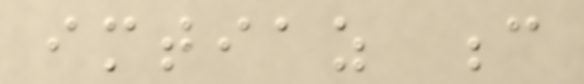imtiaz c
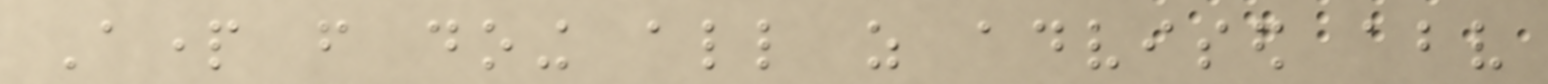Apart from doing all as advised above
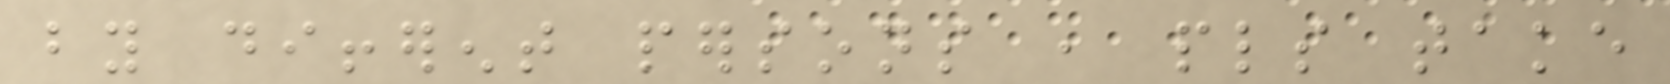by different persons , pls take
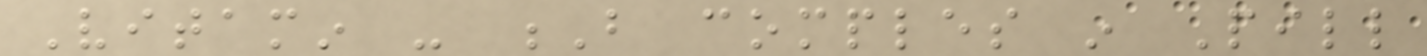Vitamin - B comples in Pill
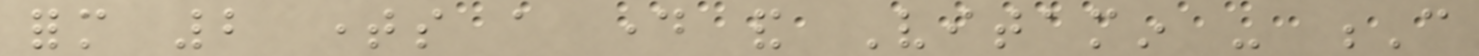form 2 times a day and Vitamin - C
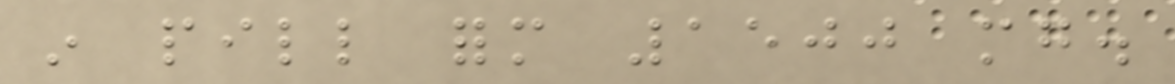in pill form 1500 mg.
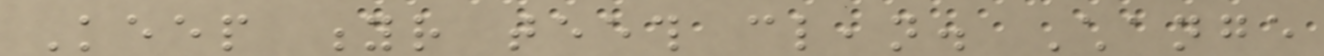Keep yr teeth clean. Change
